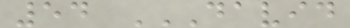54 DAVID
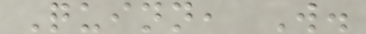Quinn, W.
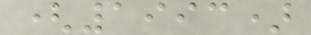(1993)
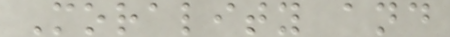Morality and
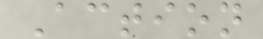Action
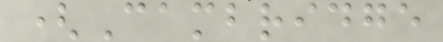(Cambridge
